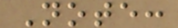Note:
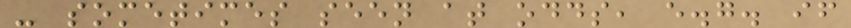- sometimes seen at odds, e.g. if
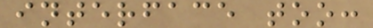interface too:
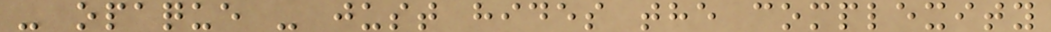- opaque - just hides the complexity
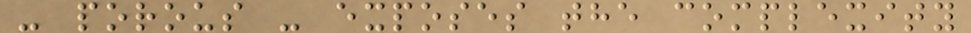- porous - exposes the complexity
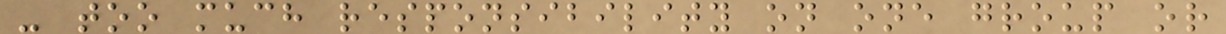- too much responsibility on one group or
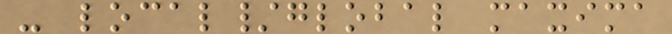- local/global maxima
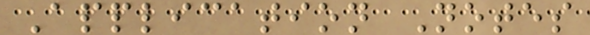Application Notes
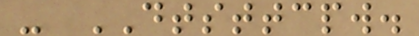- DTSTTCPW.
